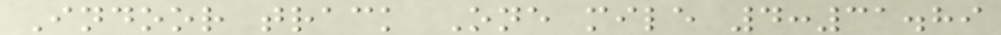Indoor track One mile 4:31.89
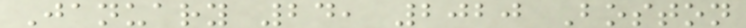January 24, 2020 Boston
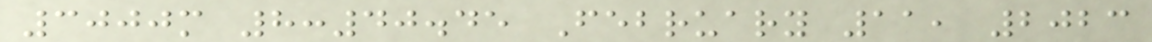3000m 8:40.45 February 11, 2023
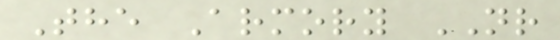The Armory NR
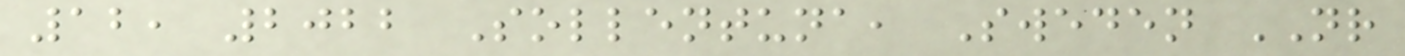12, 2022 Sollentuna, Sweden NR
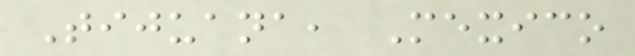Tijuana, Mexico
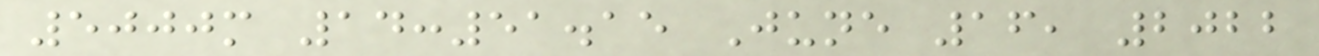5000m 14:51.15 June 16, 2022
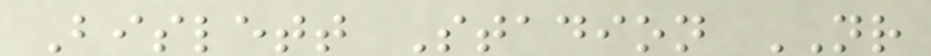Bislett Stadion NR
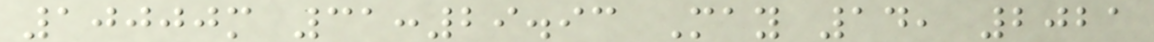10000m 31:29.93 May 14, 2021
